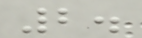2.
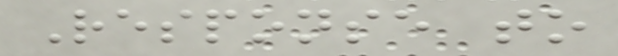Response to
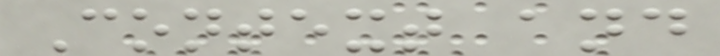Context and
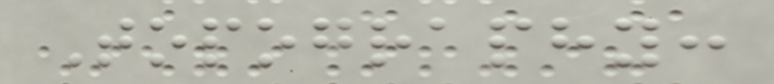Topography:
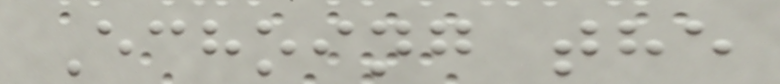Echoing the
